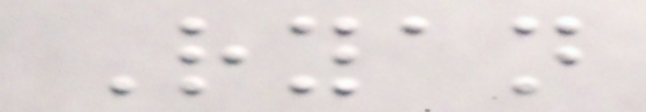Ryan
